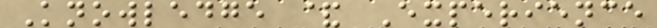Knowledge & Experience
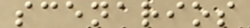scenarios
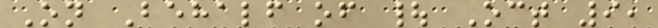On Behalf of | Oct 9,
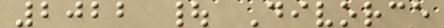2022 | Divorce
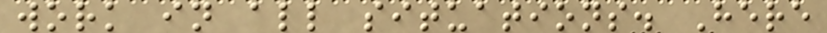work in all situations. Here
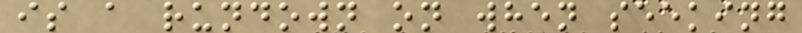is a rundown on when seeking
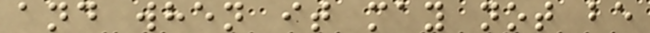and when it may not be
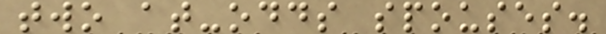two at-odds spouses.
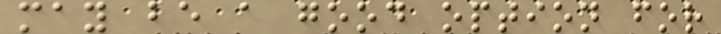may be a good option for
